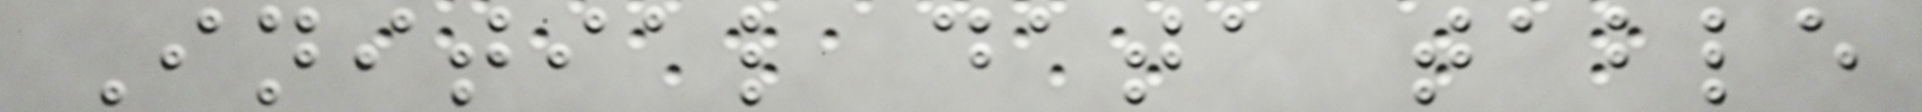Initial data table
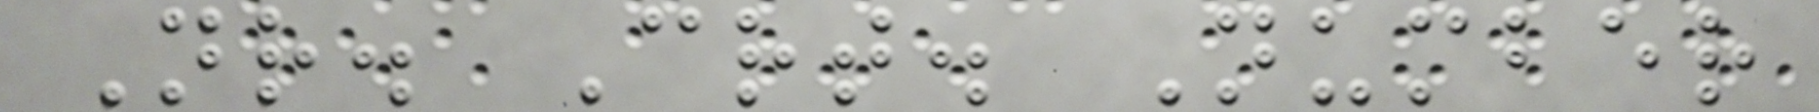Nr. Crt. Number
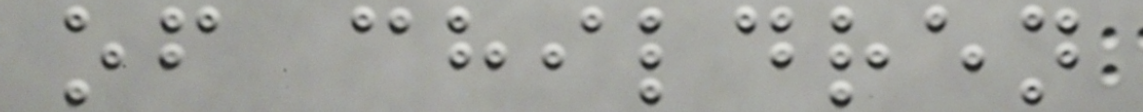of children
